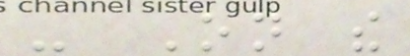- On the
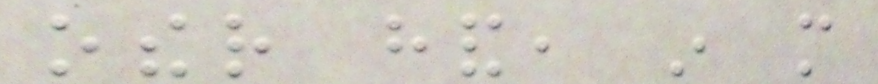other hand, in more
